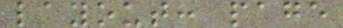layout: page
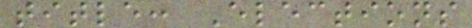title: Elections
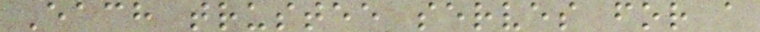Each trustee serves for a
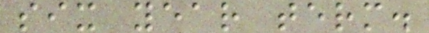six year term.
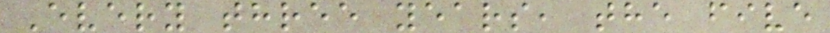Every three years, the five
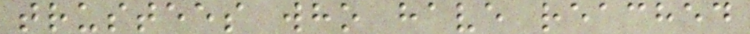trustees who have reached
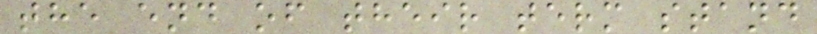the end of their term stand
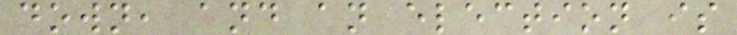down, and an election is
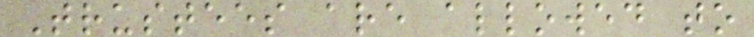Trustees are allowed to
